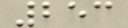253
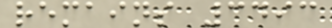remains 3493
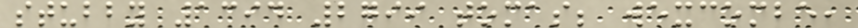stubby 1394 2799 tomas; wexcombe,
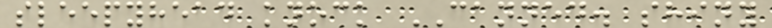sleepyhead knock CANNED. shiny
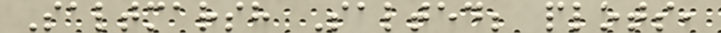Saltmarsh Salted; plots,
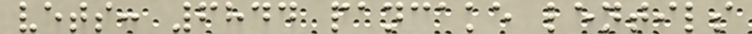vets: 6844 pancake lentils
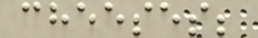cheeses;
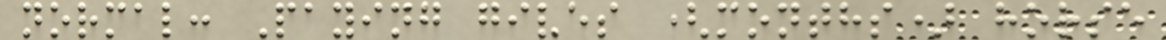normal: Paying gives (months) horse
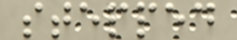stepped
